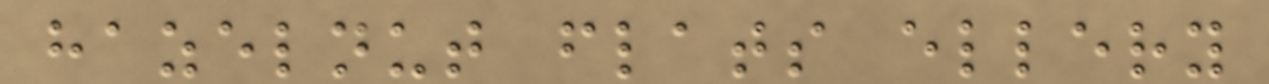hazelnut flats ellery
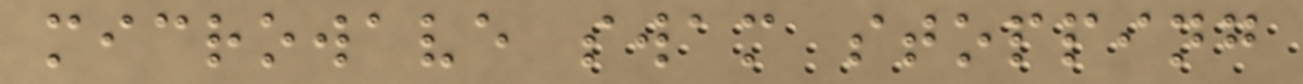microwave swam stopping
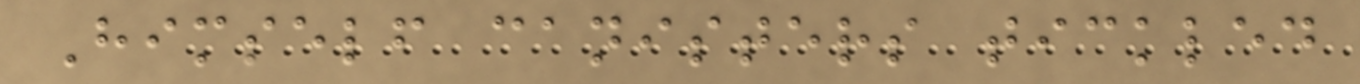Himself canisters tickled
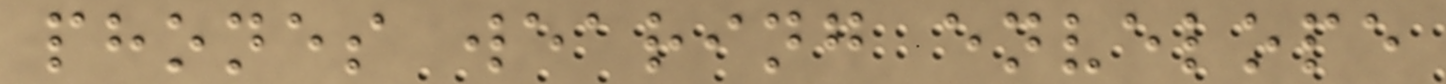phones wearing envelope
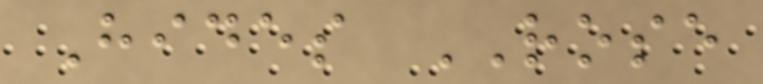Hides ROSE
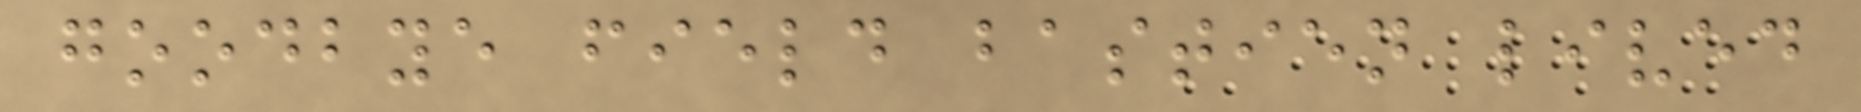goodbye field bastien lived
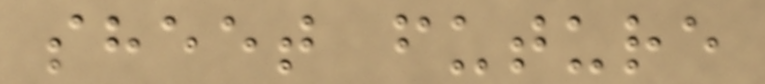sheet future
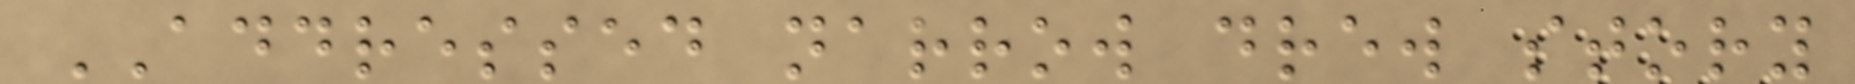ADDRESSED narrow drew story
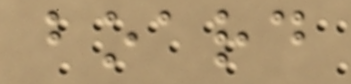board
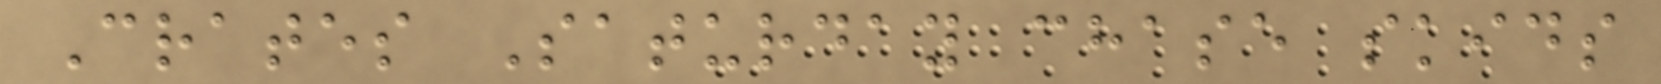Crates Saturday chase skids
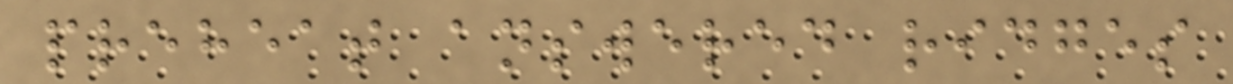preheat answered ridges
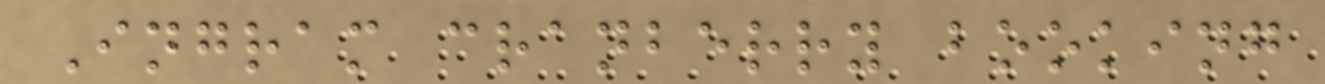Ingram cranberry booking
